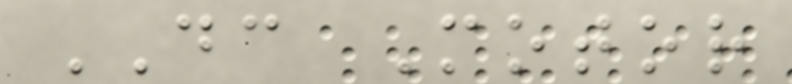DC Motor
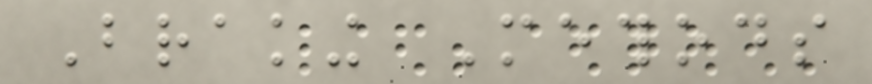Braking Methods
